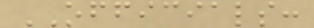OFFICIALS:
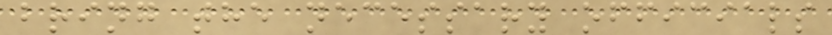bring the necessary officials
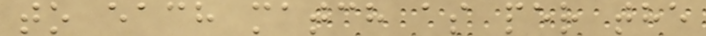to each match as per the
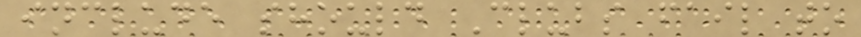include should Clubs fail to
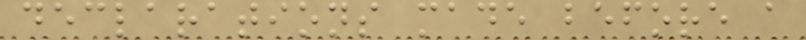declarations made before a
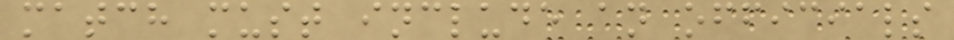match must include an officials
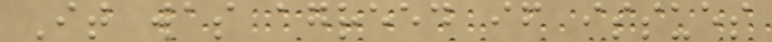It was agreed if issues
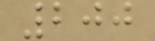200
